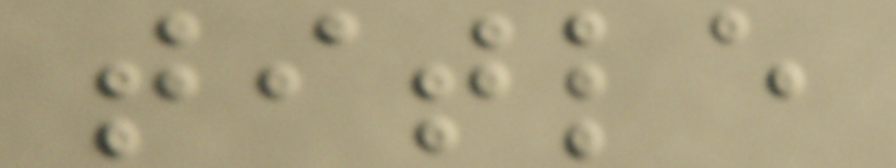title
